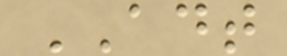ADT
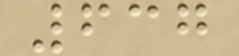637
